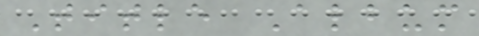Title Album
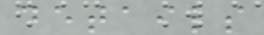details
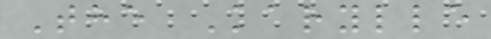The Karylle
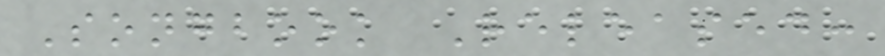Songbook Released:
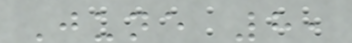June 8,
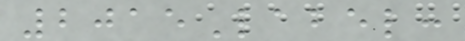2015Label:
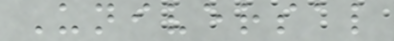Universal
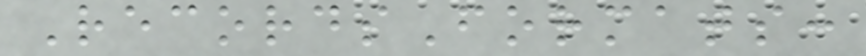RecordsFormats:
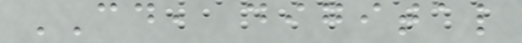CD, digital
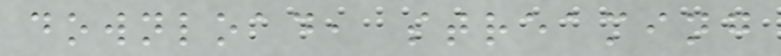download, streaming
